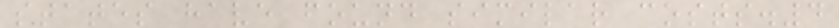states have found similar costs.4
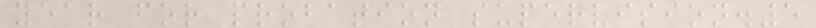year for probation supervision.5
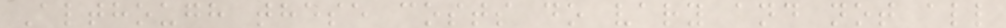Although these costs do vary and not all
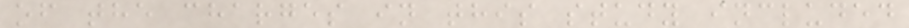of the charges in this study included
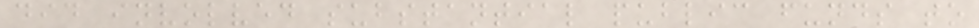did involved substantial public funds to
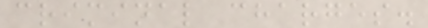criminal charges.
